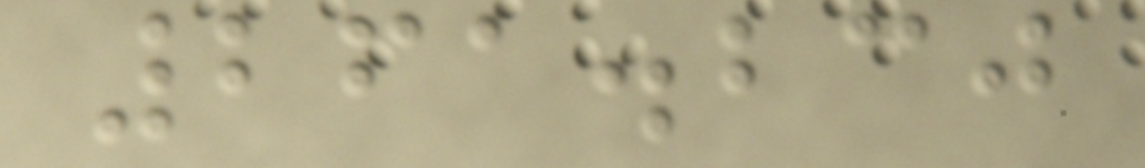261.230
